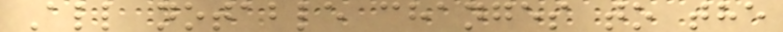All notable changes to the
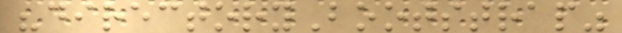"directoryBootstrap"
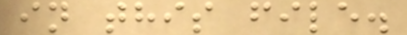in this file.
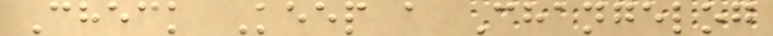Check Keep a Changelog
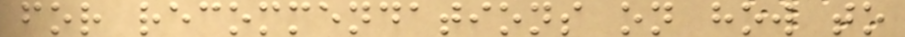for recommendations on how to
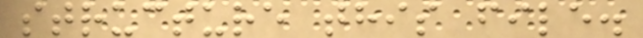structure this file.
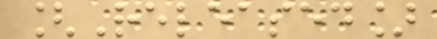[Released]
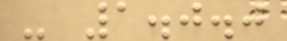- 1.0.0
